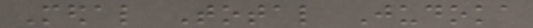Medal Total Judoka
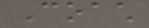Coach
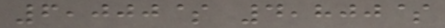6,000$ 4,800$
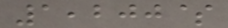1,200$
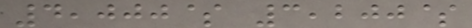4,000$ 3,200$
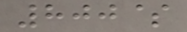800$
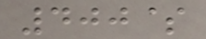400$
